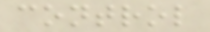control
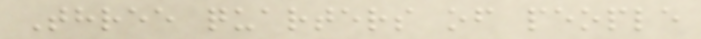Three quarters of people
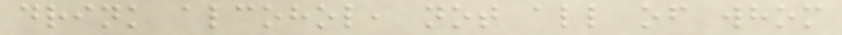drink alcohol, not all of whom
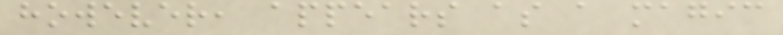however, appears as a magic
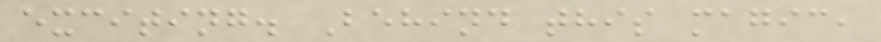exciting. Behind this magic,
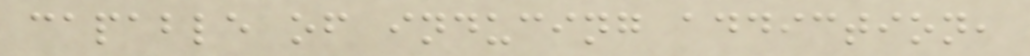capable of inducing addiction,
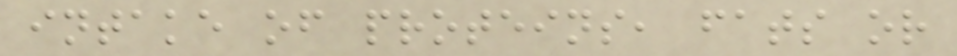intake of proteins, fats or
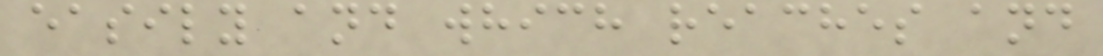easily and which reaches and
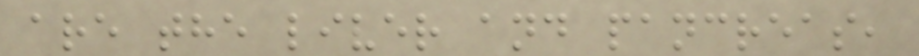are the liver and pancreas,
